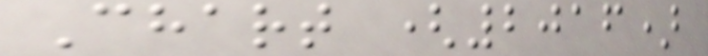Chart (2016)
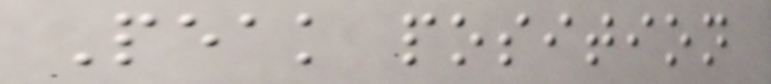Peak position
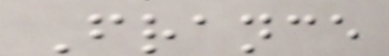France
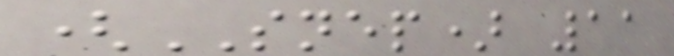(SNEP) 11
